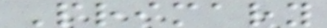Primary
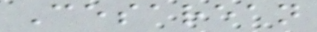Cesarean
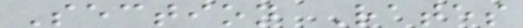Section Rates
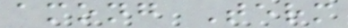among Term
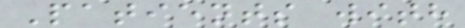Patients with
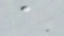a
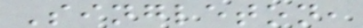Singleton,
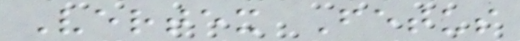Vertex Fetus
